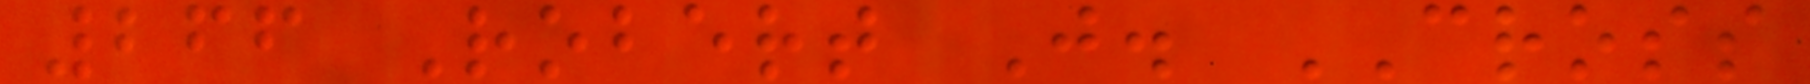266 Robert J. CROSS
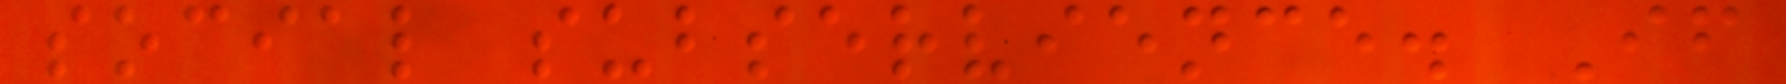social subservience. If
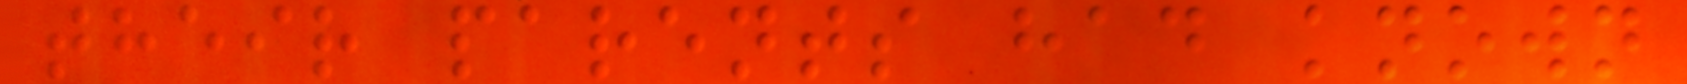their parents had known
